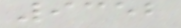9352
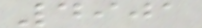4901
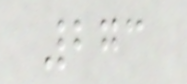273
